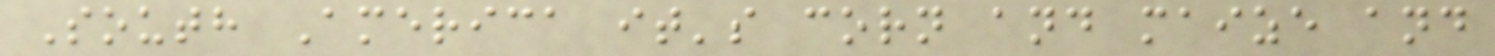South America it's corn and maize and
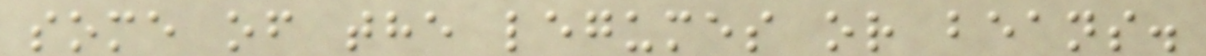some of the legumes or beans.
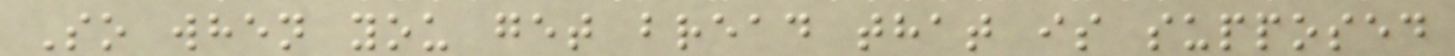So when you get bread that is supposed
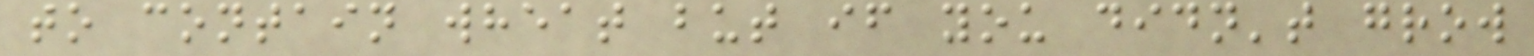to contain wheat but if you didn't grow
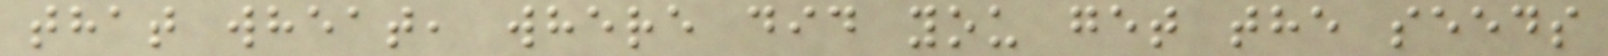that wheat, where did you get the seeds
